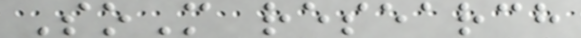SoM research
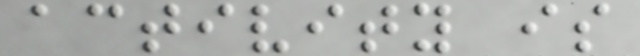activity is
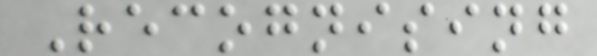Recognising
